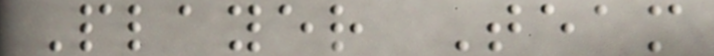Player Team
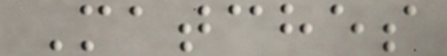Matches
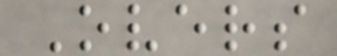Overs
